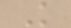K
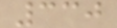330
